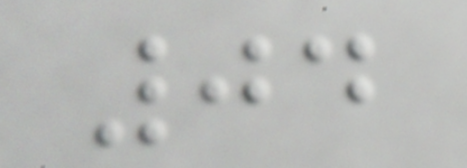04
